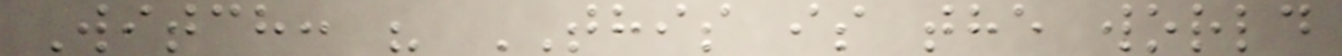Witch: " THIS is the world
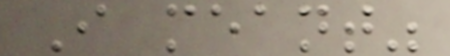I meant"
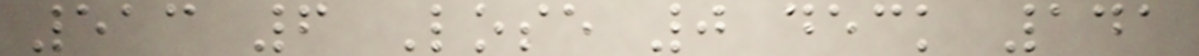513 6 Lose 0 deck 141
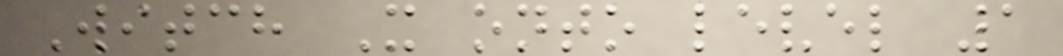Witch X onto level 1
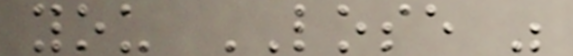you LOSE "
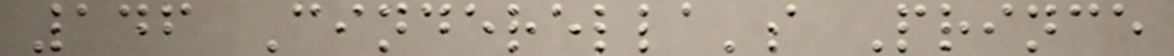146 Cinderella's Prince
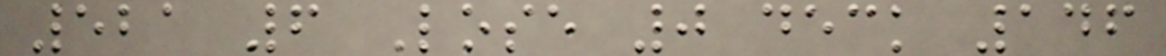521 6 Lose 0 deck 146
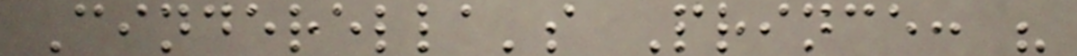Cinderella's Prince: "
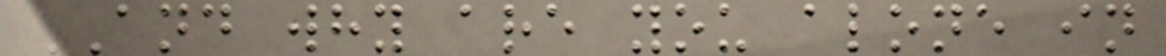AND why are you alone in
